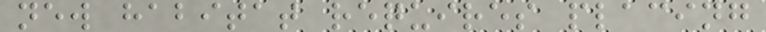new habitat requires placing
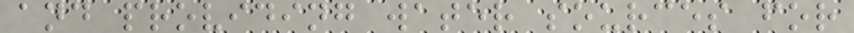and providing water sources for
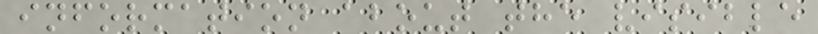information about the visible
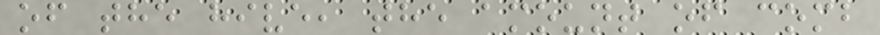of the hive, the amount of comb
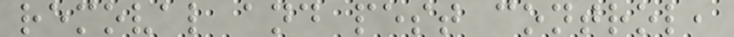removal and pest control,
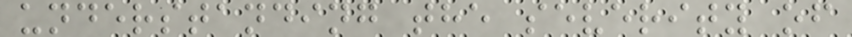understanding the severity of
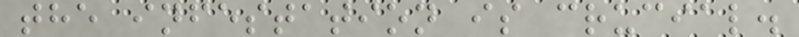the infestation is crucial.
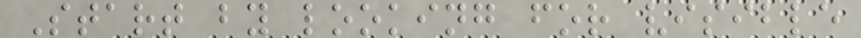Start by looking for visible
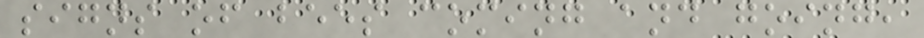signs of bees coming and going,
